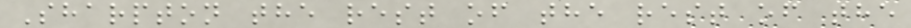Sharpton the rest of the rest of the
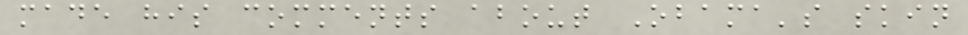made his comments about Obama's skin
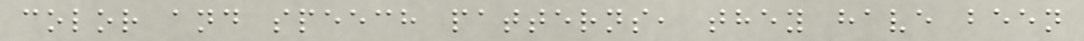color and speech patterns, they have been
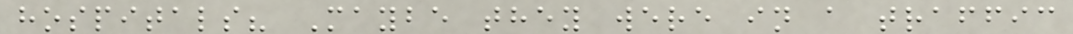hospitals? Maybe they were in a traffic
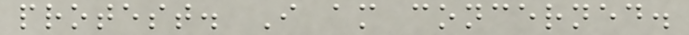protest. I am concerned.
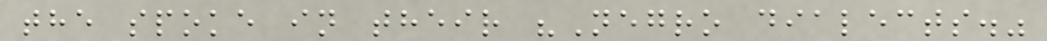the spoke in their "Negro dialects."
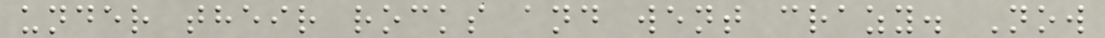under their rocks and went crazy. Now
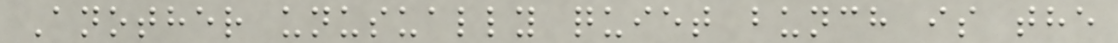Another unusually quiet bunch is the
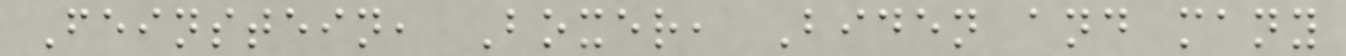Feinstein, Boxer, Biden and many
